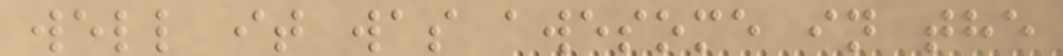well it was awesome in the
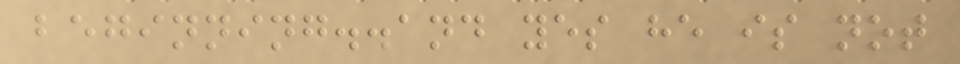beginning..and yes he is not
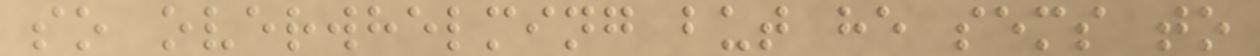so overwhelming but he sems to
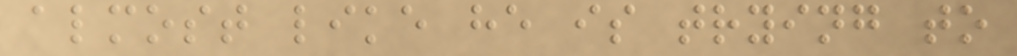almost like he is trying to
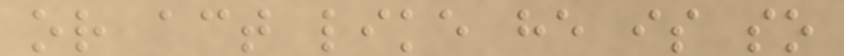or act like he is so
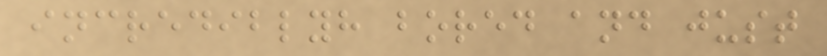incrediblyh bored and just
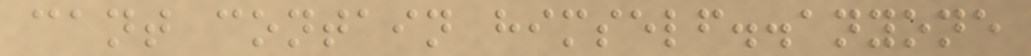cant contain himself..anyone
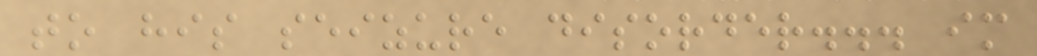to his seizure disorder... im
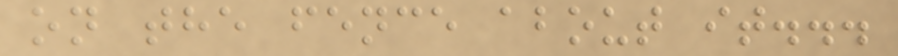on the fence about it...
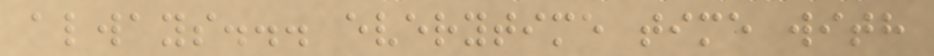always... everytime time with
